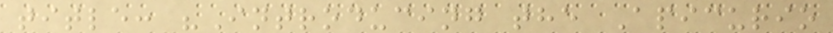title: "Introducing the Apicurio
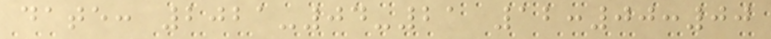date: 2021-04-21 12:00:00
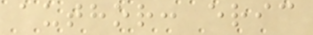author: eric
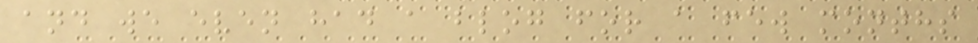and we even had a blog for a few months
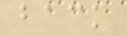back
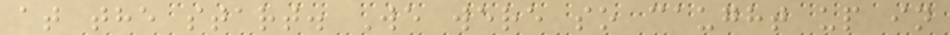at the start. We were so caught up in
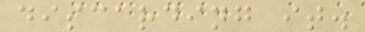discarding it.
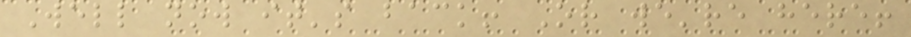Well now it's back! Or we're here!
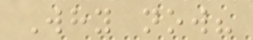Why now?
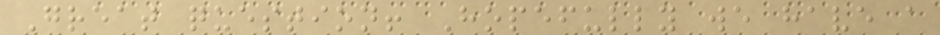Great question! Hopefully we have a
